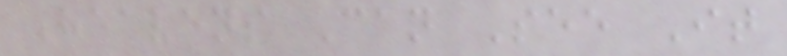Heavens Can See It
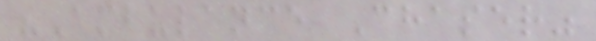"Ambulance Chaser"
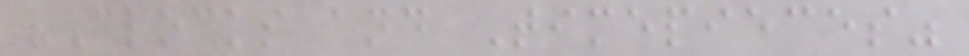"Clocks and Timepieces"
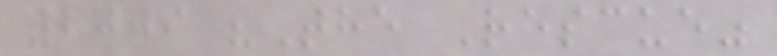2009 "The Rescue"
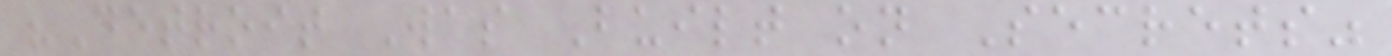"Detroit Was Built on Secrets"
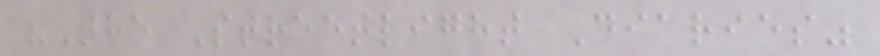"The Streetlight Diaries"
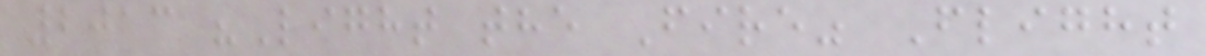2013 "Light the Fire" Flight
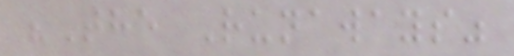"The Runaways"
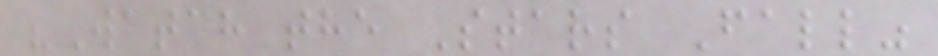"Watch the Stars Fall"
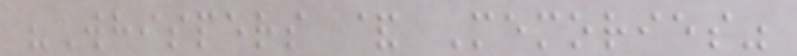"Whispers & Memories"
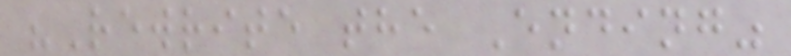"Rewrite the Ending"
